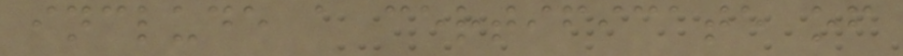include a certificate of
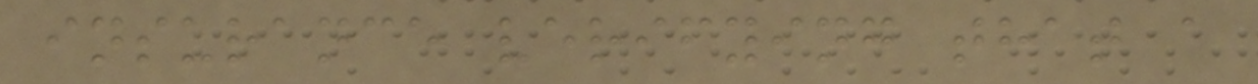insurance verifying that a
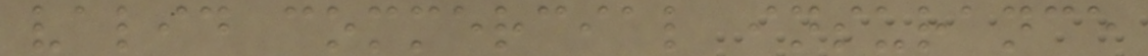valid commercial insurance
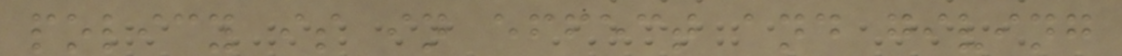policy is in effect and giving
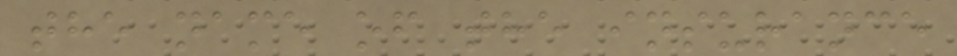the name of the insurance
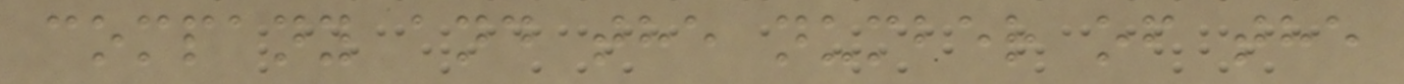company and the number of the
